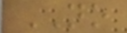NO
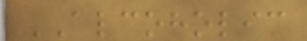ALCOHOLIC
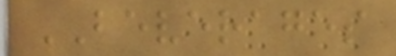BEVERAGES
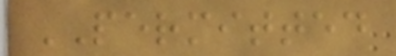PERMITTED
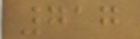717
